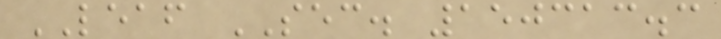LEAF SEC. 150313.3
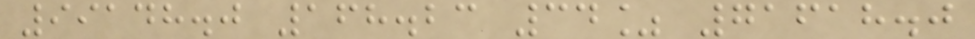99148.0 168.23 34% 71618.0
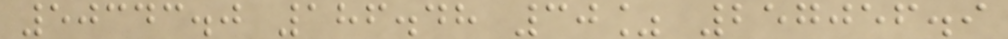50343.0 186.48 30% 257056.9
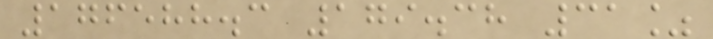176588.3 179.38 31%
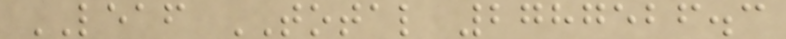LEAF TOTAL 2787526.3
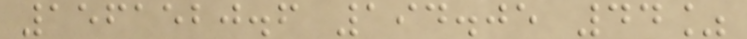1561520.6 194.05 44%
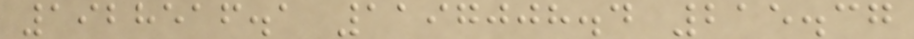1928516.1 1197008.4 215.37
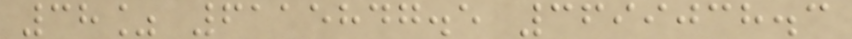38% 6115847.5 3699038.3
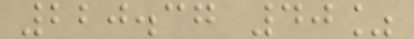220.37 40%
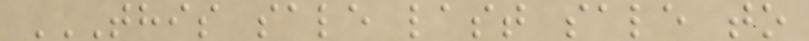THIS SALE LAST SALE TO
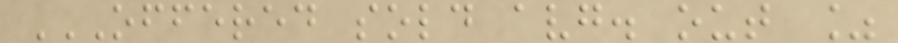OFFERED SOLD AVG. OUT %
